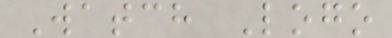Watch Logo
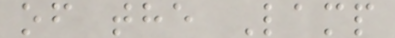of the Lamp
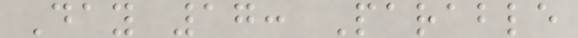Day 17: Parable
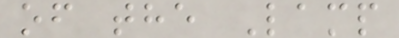of the Lamp
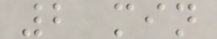2 min
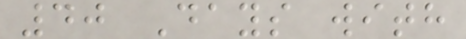40 Days with
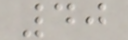40
